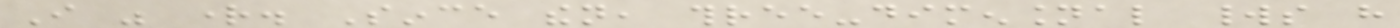I was right. Since then, three-dimensional worlds have
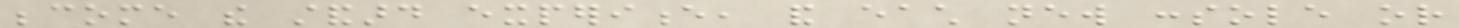become the standard experience, and each new console or
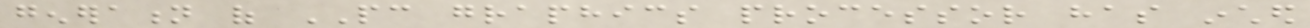generation of PC graphics processor has inched
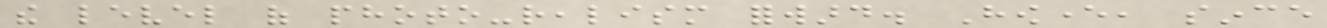the level of photo-realism forward. However, since
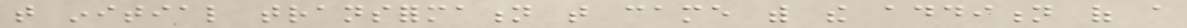that initial transformation that came with the addition of a
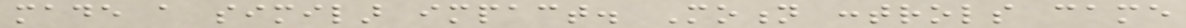made a similar impact. Motion controls came
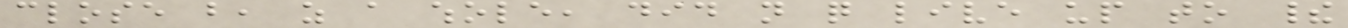close but, as a whole, did not quite live up to their
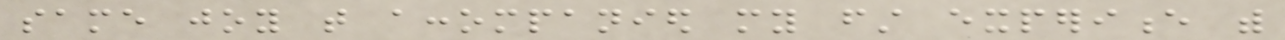same joy that accompanied my first experience with
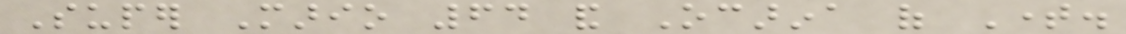Super Mario 64 and Ocarina of Time.
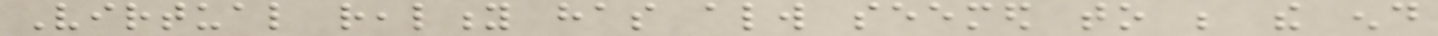Virtual reality has always seemed to be the end
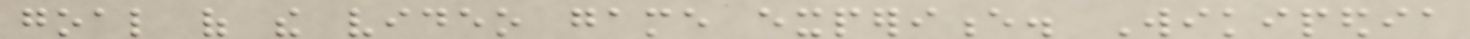goal of the video game experience. Wikipedia
